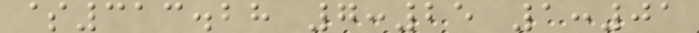$313.28 7:25 1:01
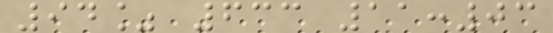94% 633 11:03
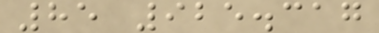85 925.317
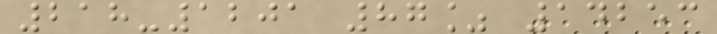218-1201 87% 14253
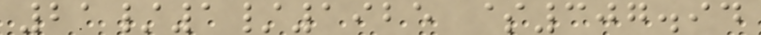21/1/1925 $307.94
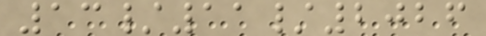13/11/2026
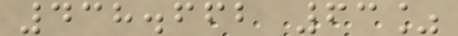438.662 63%
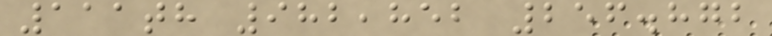111th 982,852 256.872
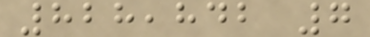828,842 7
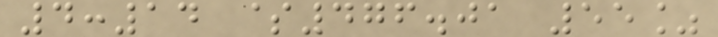4:14 $476.01 55%
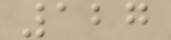127
